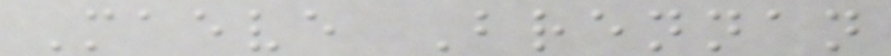Maeve Brennan
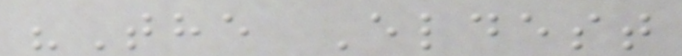"The Eldest
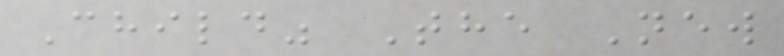Child" The New
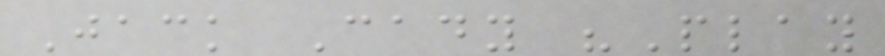Jack Cady "Play
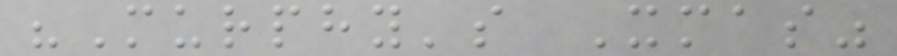"Murphy's Xmas"
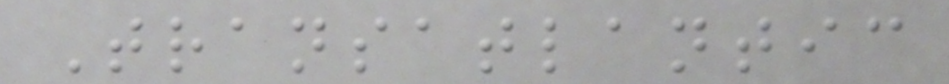Transatlantic
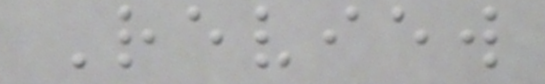Review
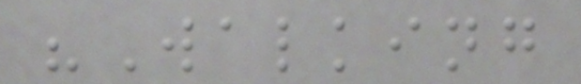"Walking
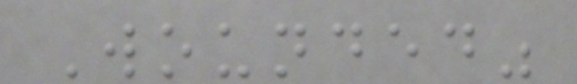Wounded"
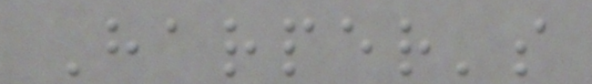Harper's
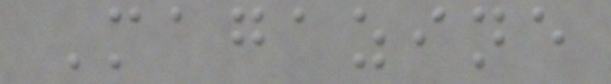Magazine
